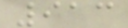913
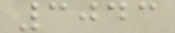3043
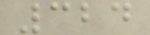324
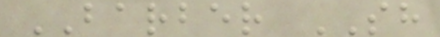BARBER SH
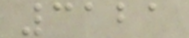3121
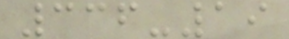336-19
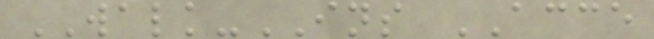WALK-INS ACCE
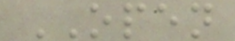OPEN
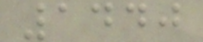1440
